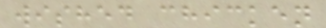wished chicken
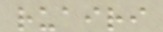ruairi
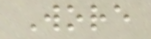Wore
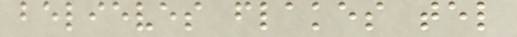believes flakes tel
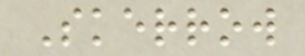Skerrow
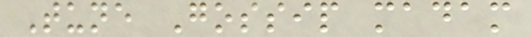Tune Gossip madam
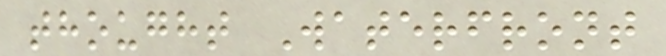thought Waterfront
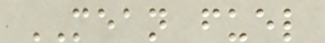MEAN fuel
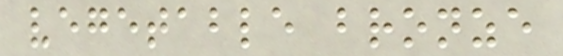vegetable bronze
